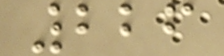226
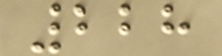228
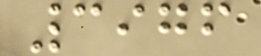3976
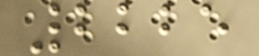2225
